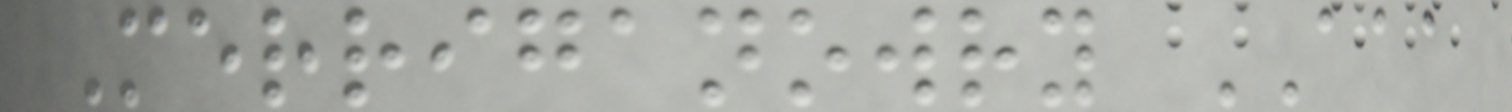Merriganowry AAA
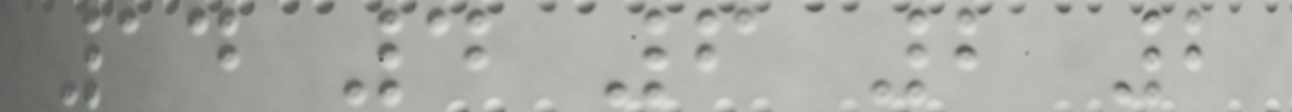14 4 6 2 2
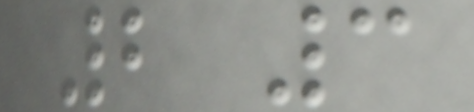2 3
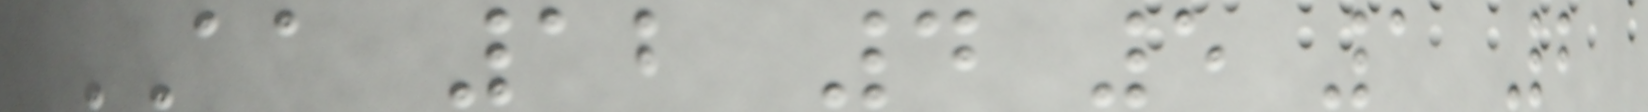AA 12 4 5 1 2
